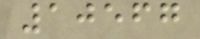10567
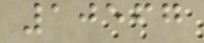10567
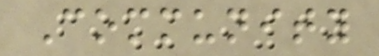Community
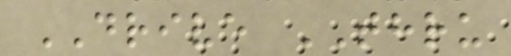DRIVE THRU
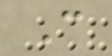C
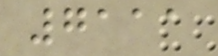7111
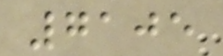7105
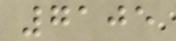7105
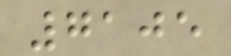7105
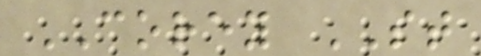COREY ST
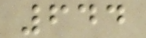644
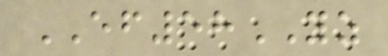EF58YZ
